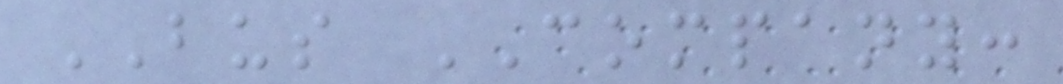BUS COMPANY:
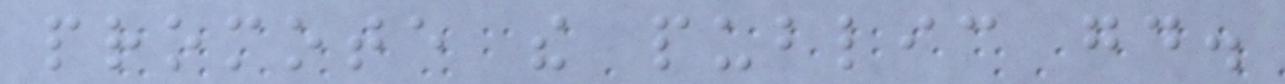promote the public good.
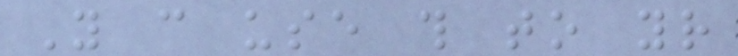You can use this to your
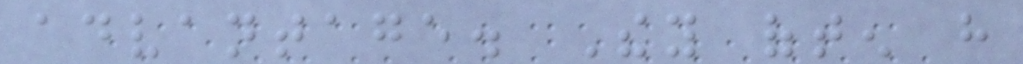advantage. They often have
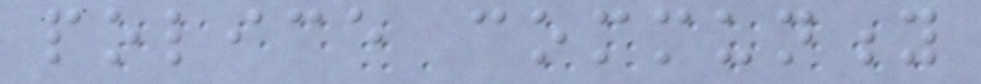police community
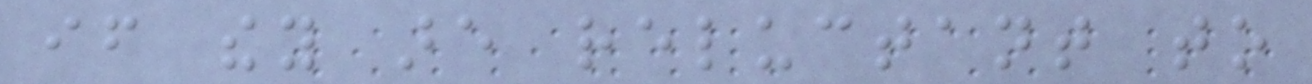if they are reluctant to
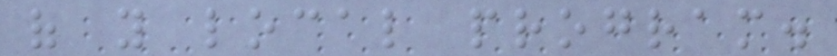of you local program.
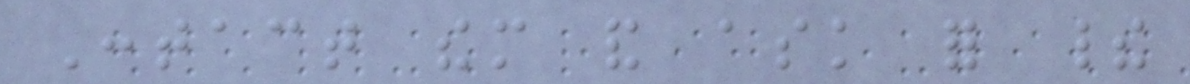Contact them and ask for their
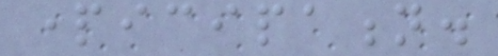participation.
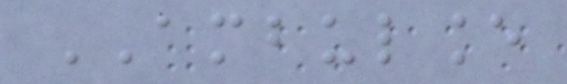AMBULANCE
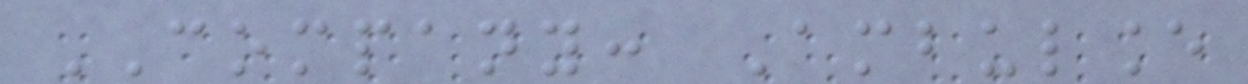COMPANY: Ambulance
